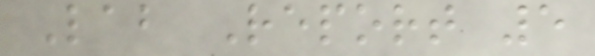Lab Report 5
